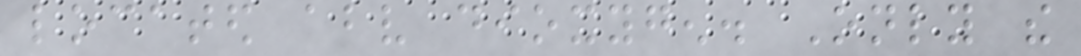located above dioxygen. Only the
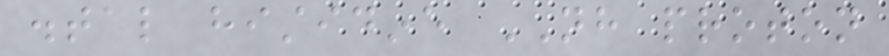distal histidine NH proton
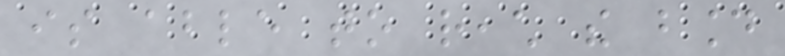is able to reach the bound
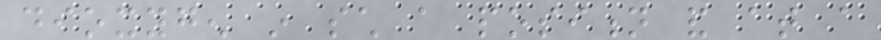dioxygen in such a position and at a
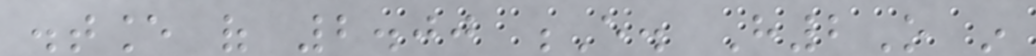distance of 2.00 E. H2O in
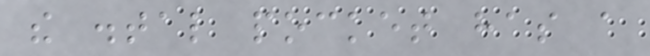the distal pocket has a
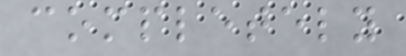completely
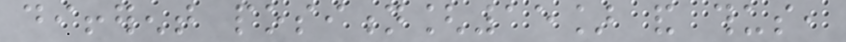different position[15] and thus,
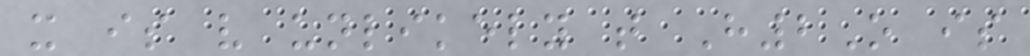it is very unlikely that H2O is
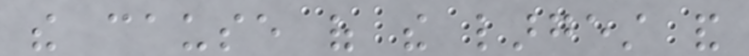the cause of the largest and
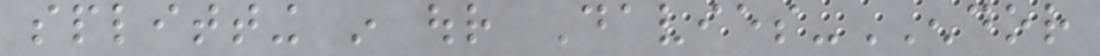splitting in our Davies-ENDOR
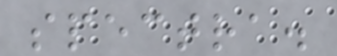spectra.
